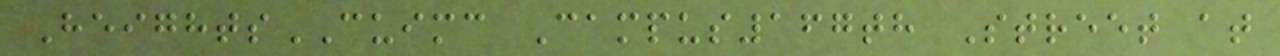HeightsCUIMC Campus167th Street at
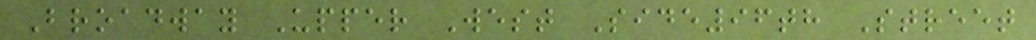Broadway Upper West Side96th Street
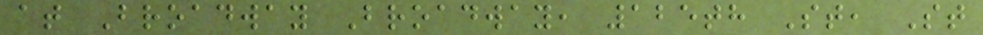at Broadway Broadway, 125th St, St
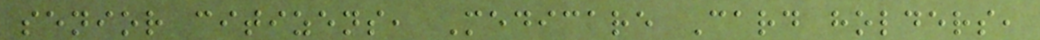senior citizens, Medicare Card holders,
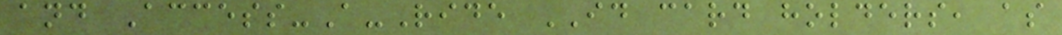and Access-A-Ride ID card holders, as
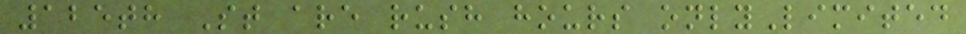125th St are rush hours onlyLimited
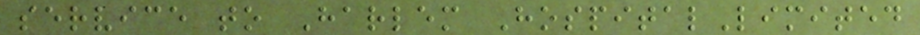service to Harlem HospitalLimited
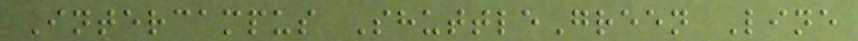Intercampus ShuttleGreen Line
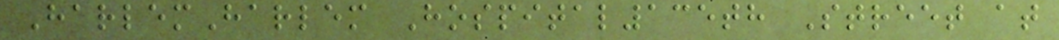HarlemHarlem Hospital135th Street at
